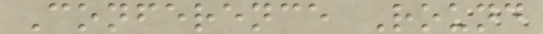Conference Round
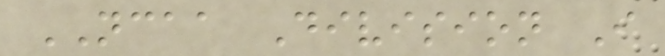NCAA Division I
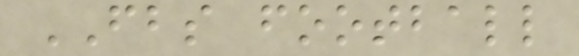FBS football
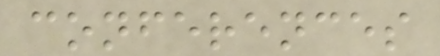conferences
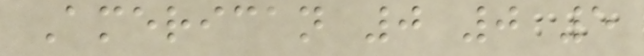American 0 0 5
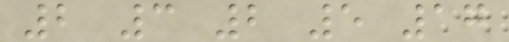2 3 2 5 17
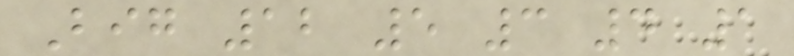Big 12 5 3 4 1
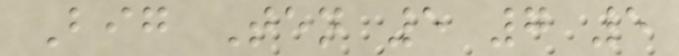Big Ten 5 7 5
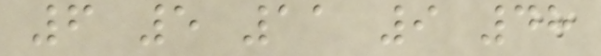6 5 11 9 48
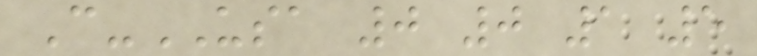C-USA 0 0 1 5
